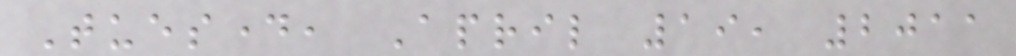Tuesday, April 19, 2011
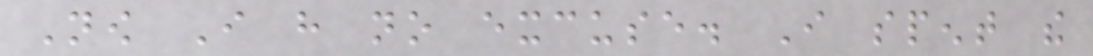Now I have no excuse. I spent the
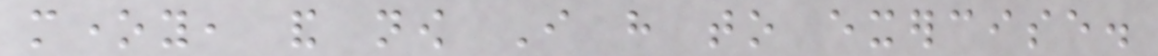money, and now I have to exercise.
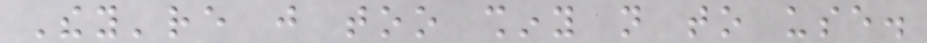They're just too shiny not to use.
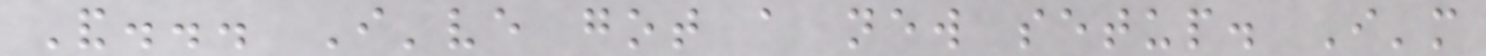And... I've got a new setup. I'm
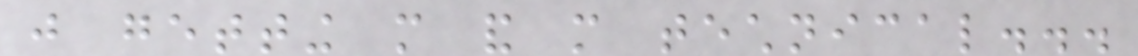just getting more and more technical...
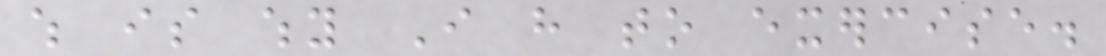which is why I have to exercise.
